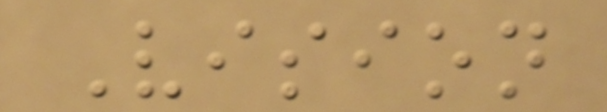Vision
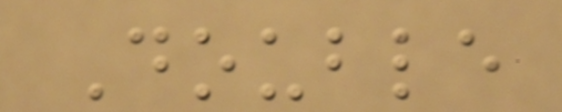Double
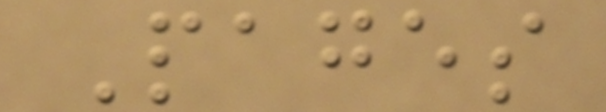Pages
